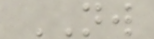NW
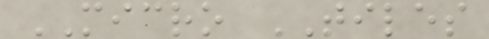MICRO TILES
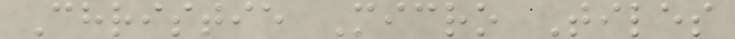Christie Micro Tiles
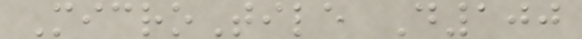MicroTile D100
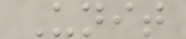Unit
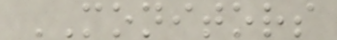MONITORS
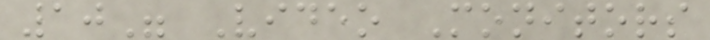10" Video Monitors
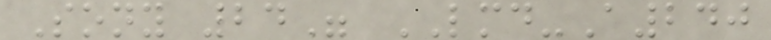Sony 24" LMD-A240
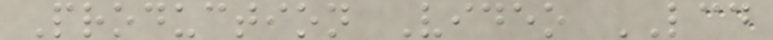Production Video LCD
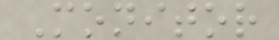Monitor
